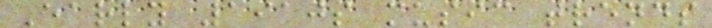Early 1910s music trends
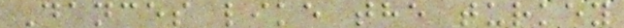Dances like the turkey
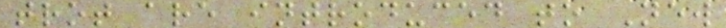trot are introduced to New
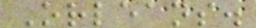Orleans.
